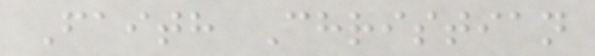Faith Christian
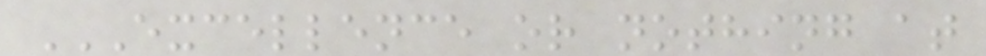EXCELLENCE OR NOTHING AT
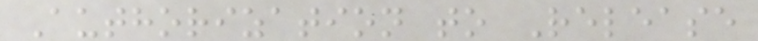Authorization to Release
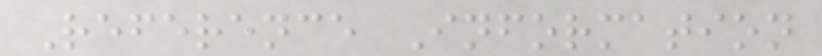Reference Information
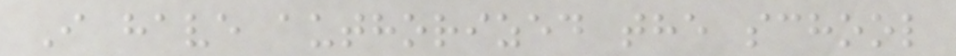I have authorized the school
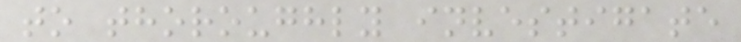to thoroughly investigate
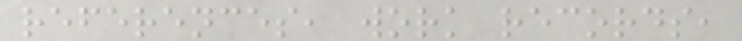references, work records,
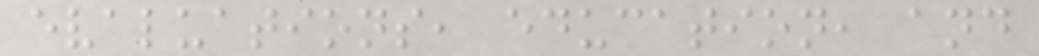evaluations, education, and
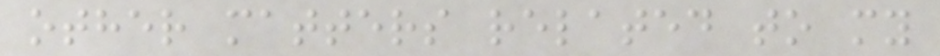other matters related to my
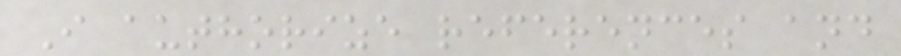I authorize references and
